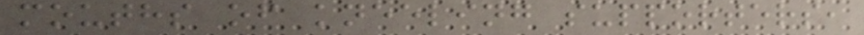mouths of kneeling supporters,
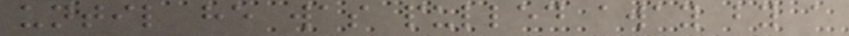until he was pulled away by a
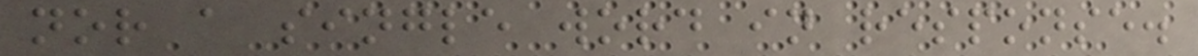nor a single word in response.
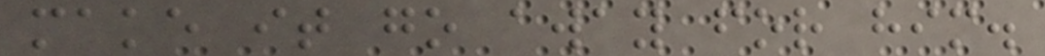make it go away for him.
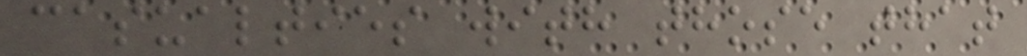casualties with those that
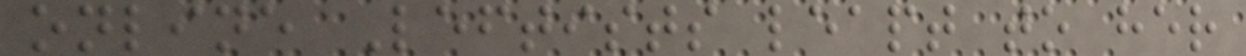online Leftists leapt to her
